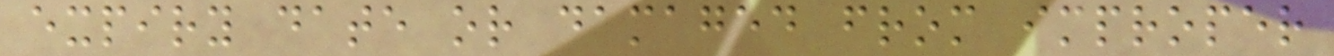expiry date or damaged from improper
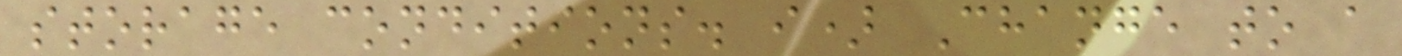storage conditions. i) Change to a
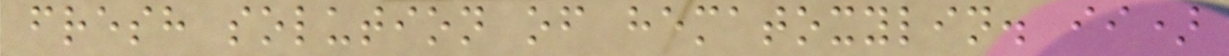fresh solution of hematoxylin. ii)
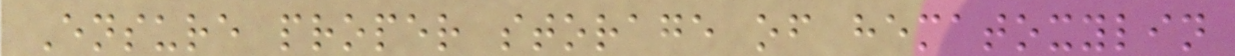Ensure proper storage of hematoxylin
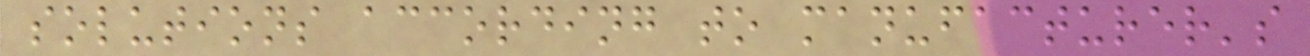solutions according to manufacturer's
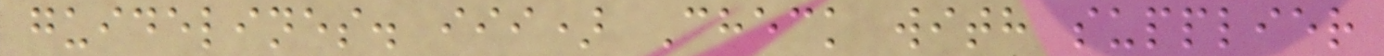guidelines. iii) Check with supplier
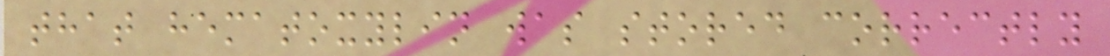that hematoxylin was stored correctly
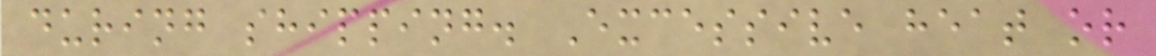during shipping. Excessive heat or
